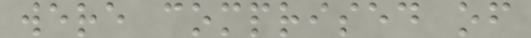were comprised of
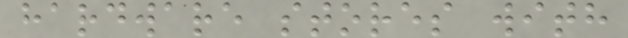hardware stores with
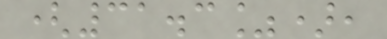(31.3%),
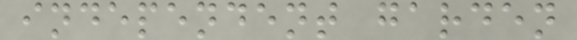independent garden
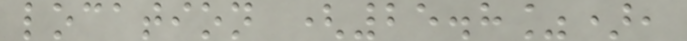location (25.8%),
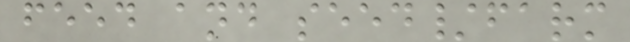feed and seed/farm
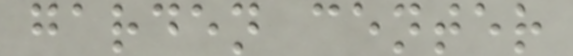garden center
